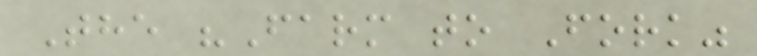The "Farm to Fork"
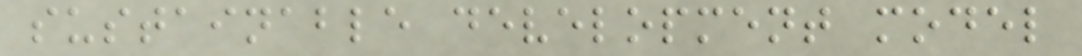sustainable development model
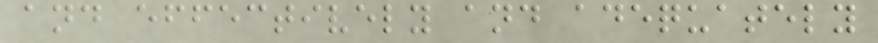and effectively and adequately
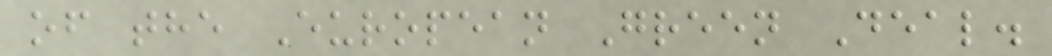of the European Green Deal.
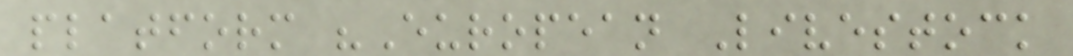platform "European Livestock
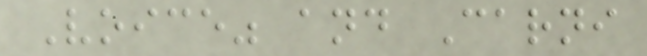Voice" and Carni
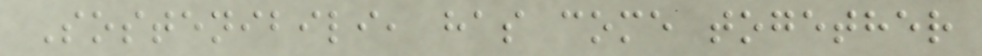Sostenibili, has come together
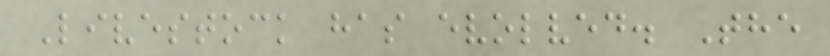Livestock has evolved. The
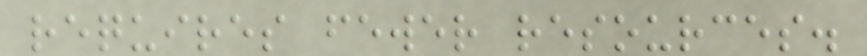requires fewer resources.
